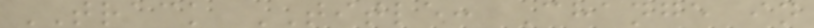TRACK TITLE: Change in
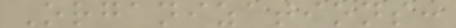Organizations:
